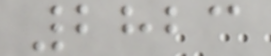2823
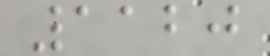1120
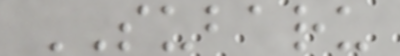SUBARU
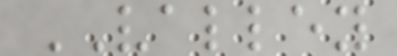VALLEY
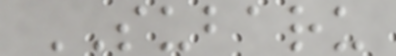SUBARU
